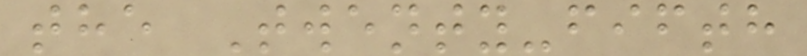the Twenty-fifth
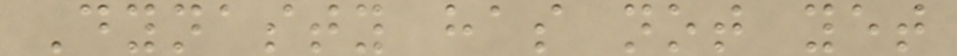Dynasty has not yet
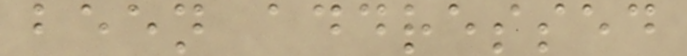been addressed
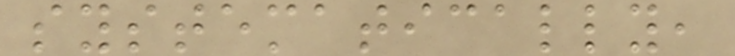systematically,
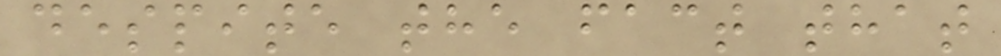despite the fact that
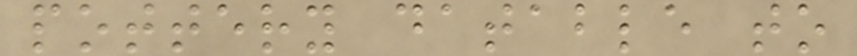pottery datable to
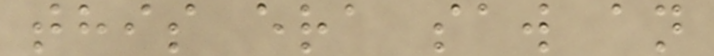this era saw an
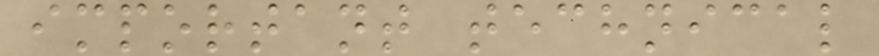important technical
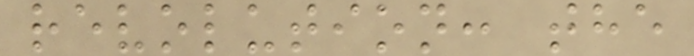revolution: the
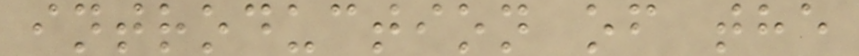introduction of the
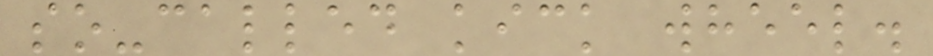so-called kick wheel.
